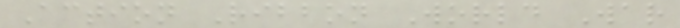Action Ribbon World War
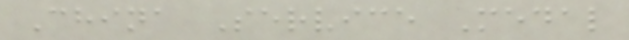China Service Medal
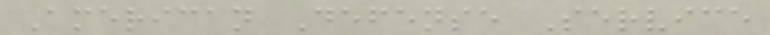American Defense Service
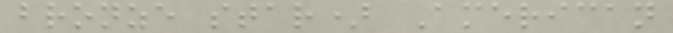bronze star) American
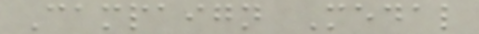Campaign Medal
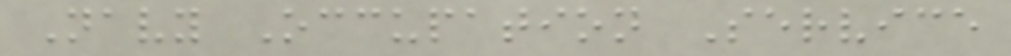Navy Occupation Service
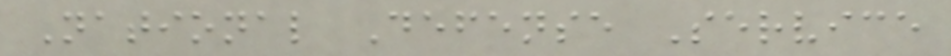National Defense Service
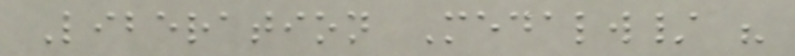Liberation Medalw/ "
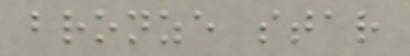bronze star
